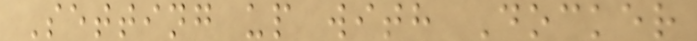Setting up with Docker
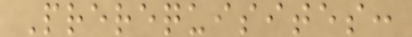Prerequisites:
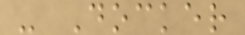- Docker
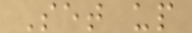Set up
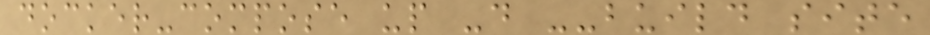docker-compose up -d --build site
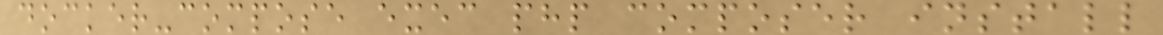docker-compose exec php composer install
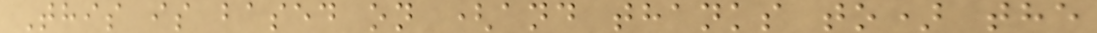This is based on (and thanks to) the
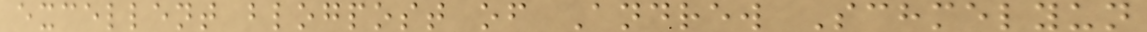excellent blogpost of Andrew Schmelyun
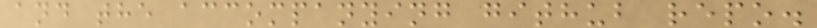and the accompanying github repo.
